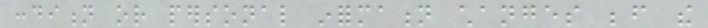condition or personal information changes before the
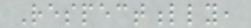Respectfully,
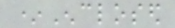*Enclosed
